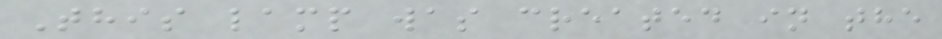This lamp was created in the
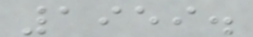1959.
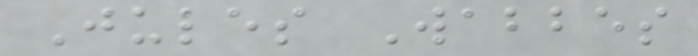Jules Wabbes
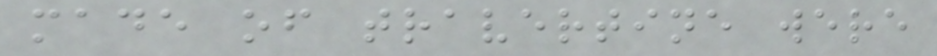made of travertine were
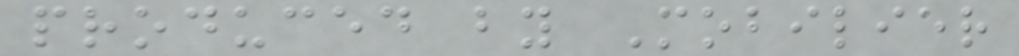produced by Mobilier
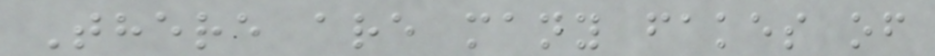There are many fakes of
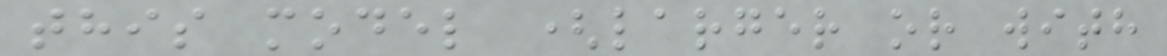this model (larger or with
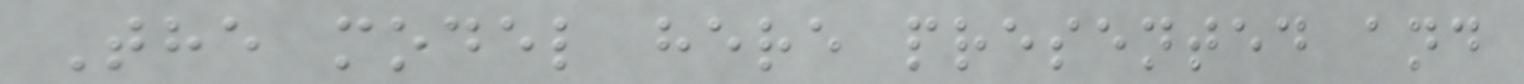The model here presented and
